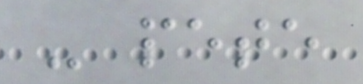- pete
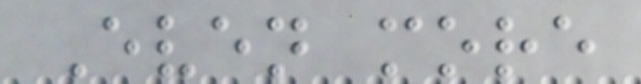Even more
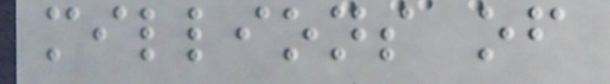millions of
